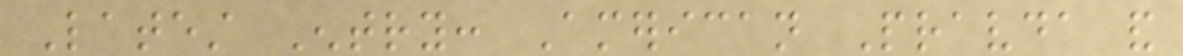Latest Entry: American Pravda and
